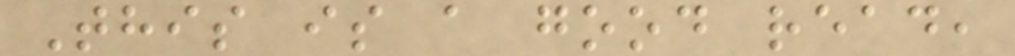This is a good read,
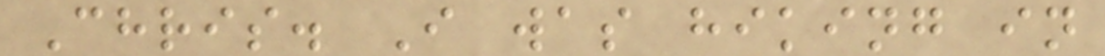Chris. I was hiking in
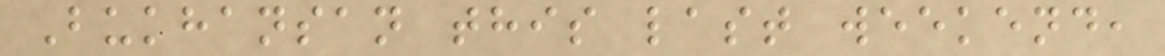Bukhansan this last weekend,
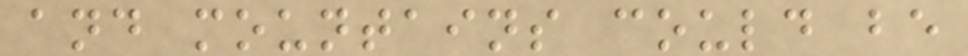and mountains could be
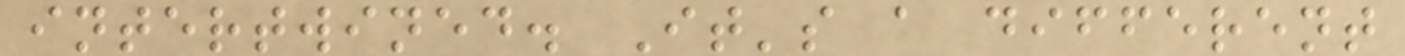intertwined. It's a different
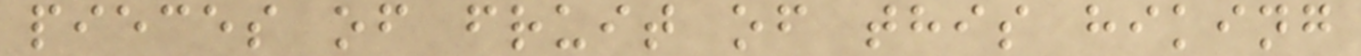pieces of fruit of this hiking
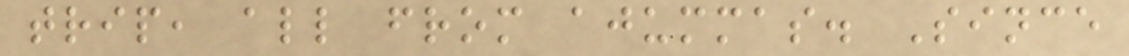trip, all from ajummas. Since
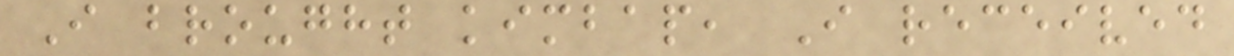I brought kimbap, I received
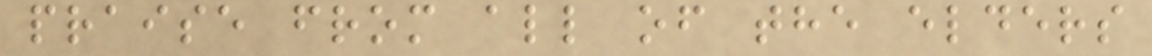praise from all of the elders
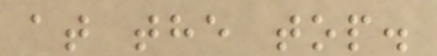at the top.
